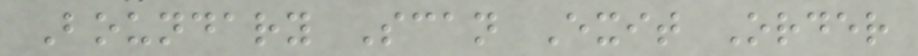Boundary Scan Exit Order
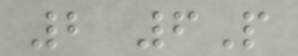2 6P
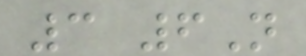3 6N
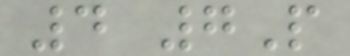4 7P
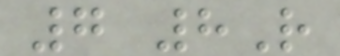7 8R
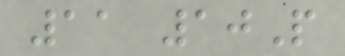11 10P
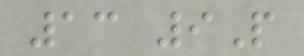13 9P
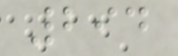294
